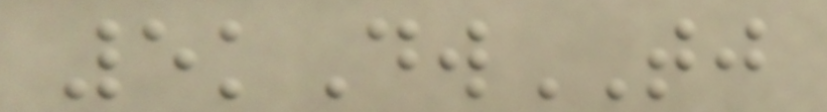5kDwTJ
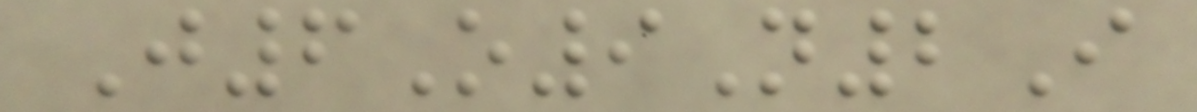J6O9N2I
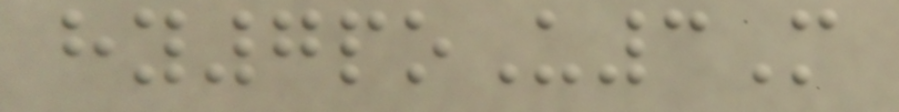hy7poU3M
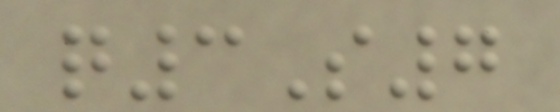q3S7
